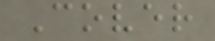Cover
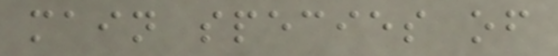main species of
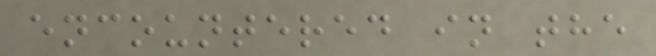encountered in the
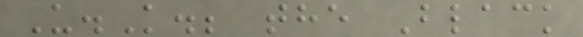U.K.; the Black
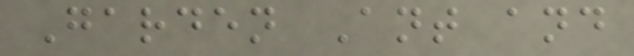Garden Ant and
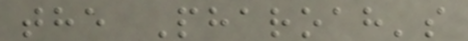the Pharoah's
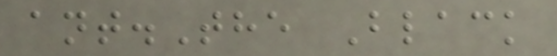ant.The Black
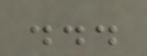...
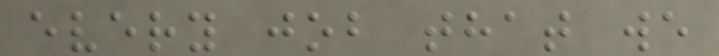every job that we
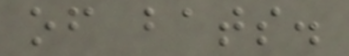of bats.
